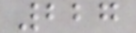227
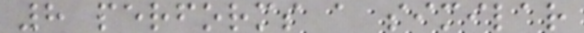8 performs a similar
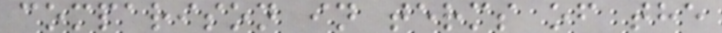comparison in terms of the
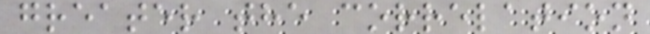greater the correlation
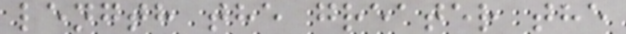length the greater the
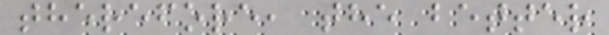therefore, the better
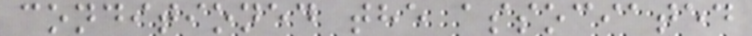conditioned the associated
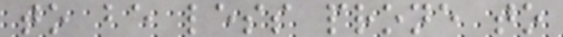to be less prone to
